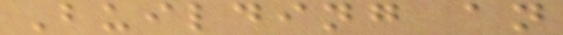Building an
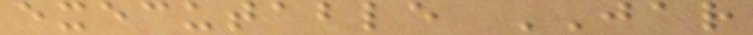executable JAR
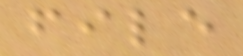file
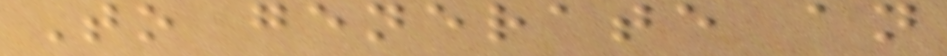To generate an
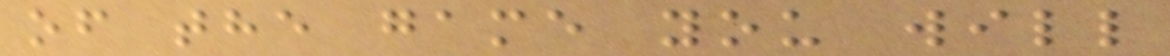of the game you will
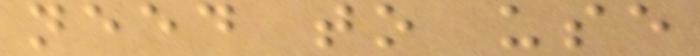need to use
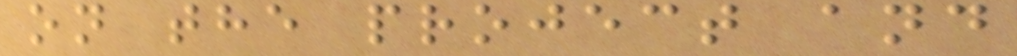on the project and
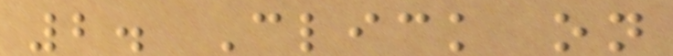2. Click on
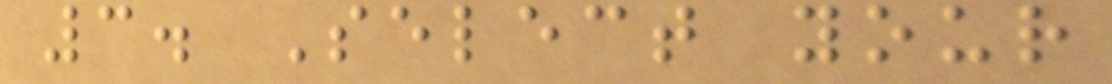3. Select your
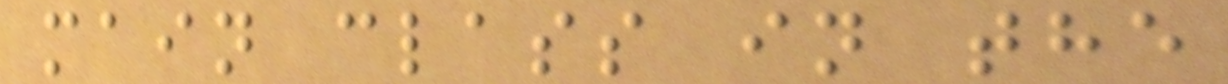main class in the
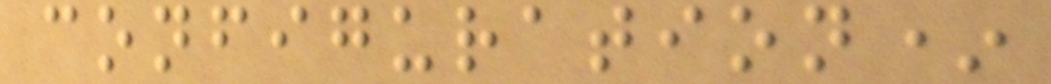configuration*
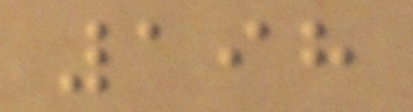198
